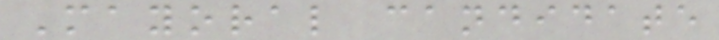Mayoral candidate
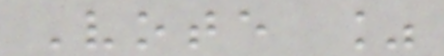Vote %
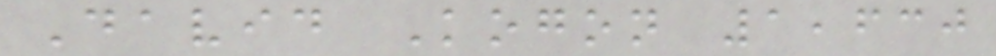David Kogon 1,630
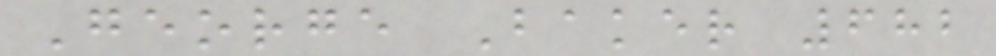George Baker 682
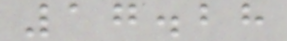17.28
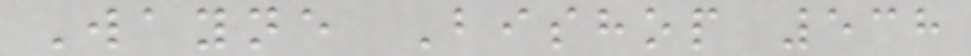Wayne Bishop 538
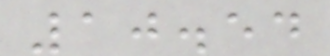10.54
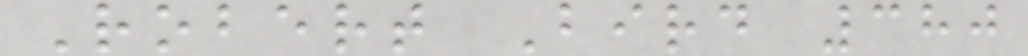Robert Bird 380
